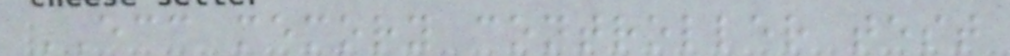ECC memory controller test
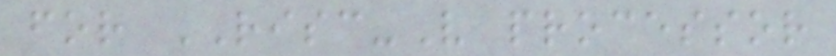for RISC-V processor
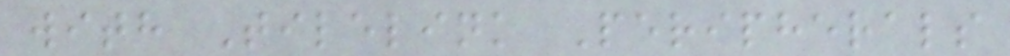with Tilelink Peripherals
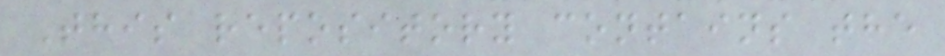This repository contains the
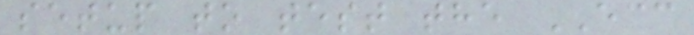setup to test the ECC
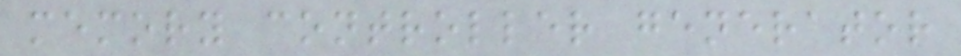memory controller generator
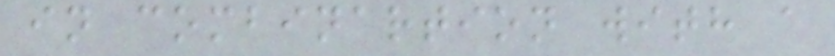in combinartion with a
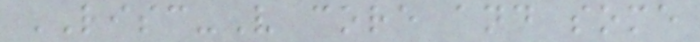RISC-V core and some
